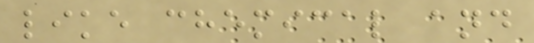like chemical and
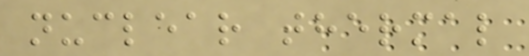nuclear thermal
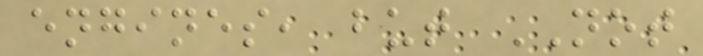engines, but NOT
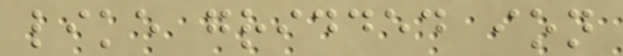like gridded ion
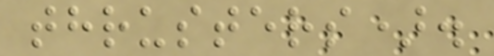thrusters).
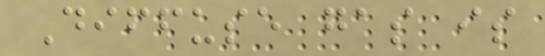Diffuse gas is
